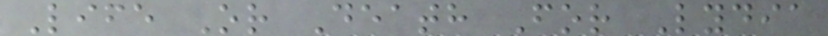Life Or Death For Lydia
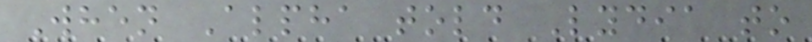When Alpha told Lydia to
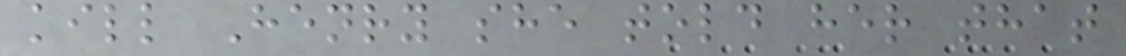kill Henry she told her that
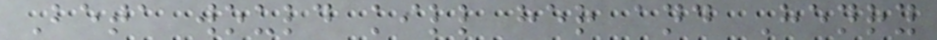Beta would kill her and Henry
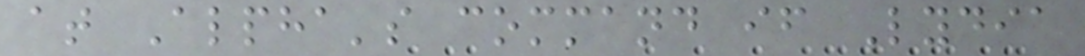at Alpha's command if Lydia
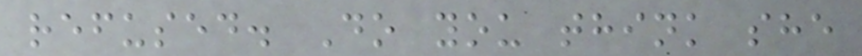refused. Do you think she
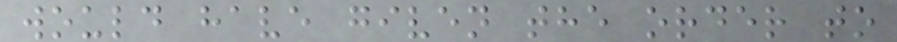would have given the order to
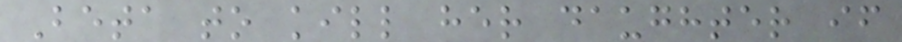Beta to kill her daughter if
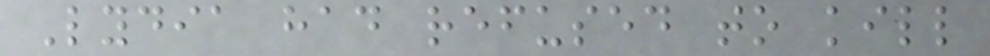Lydia had refused to kill
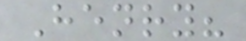Henry?
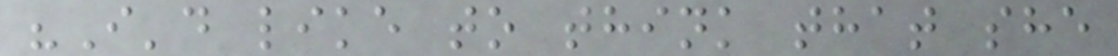"I'd like to think that she
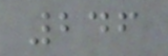246
